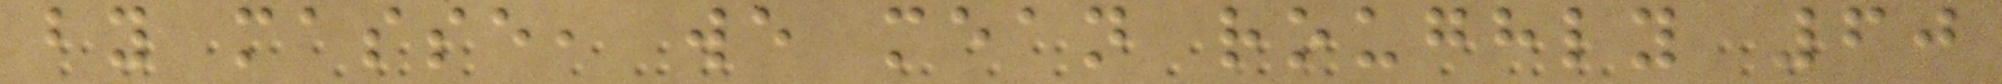by masse, we mean roughly 60
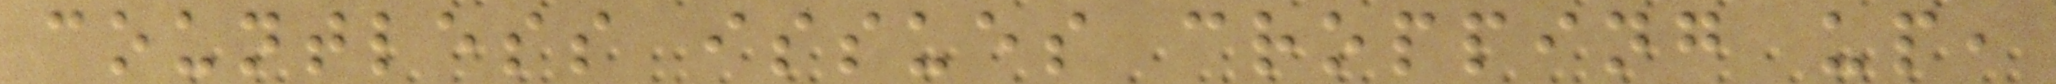countless issues cropping up,
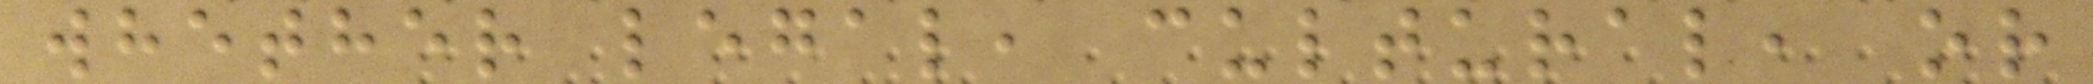whether legal, cultural, or
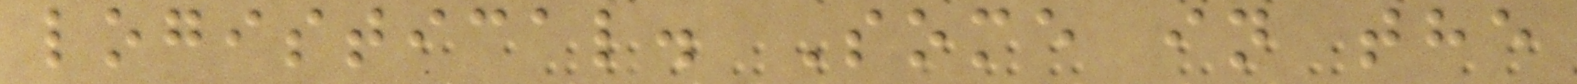logistical. Some in the
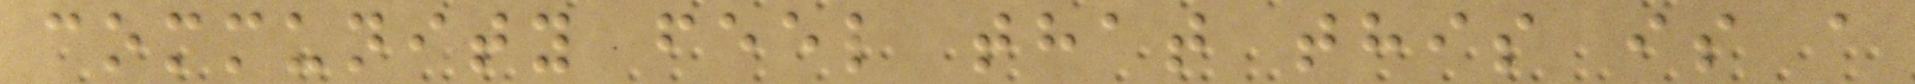community feel that this is a
